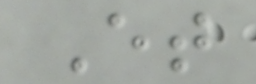Et
